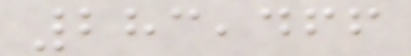283,466
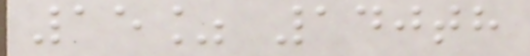15% 140th
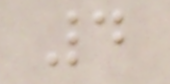4
